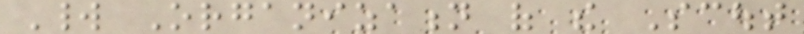World Organization of the Scout
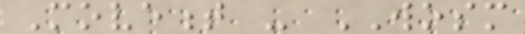Movement - WOSM
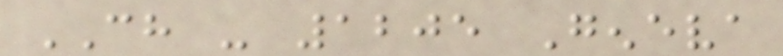CH - 1205 Geneva
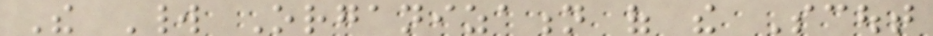The World Organization of the Scout
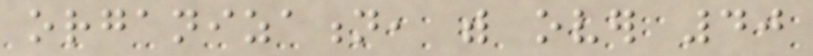organization, with over 40
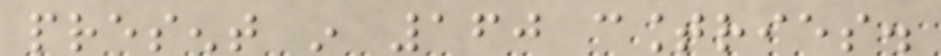present in 160 countries.
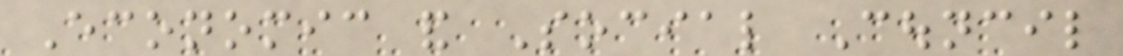Economic and Social Council
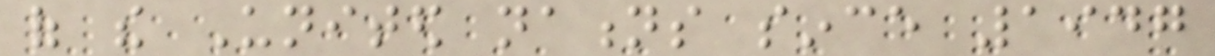of the United nations since 1947
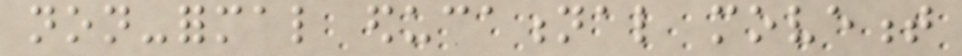non-formal educational movement
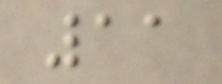11
